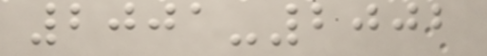2001-2002
